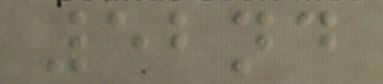52nd
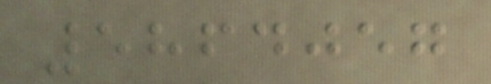5864057
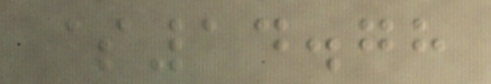$14.78
